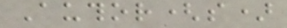Author(s)
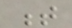t
